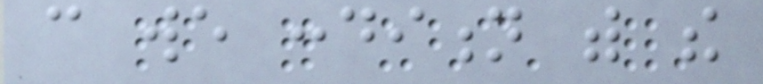can we condition with the
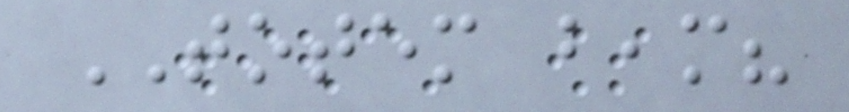TOTEM beam?
